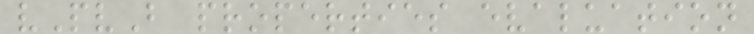vPvB properties evaluation
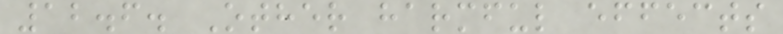12.6. Other harmful effects
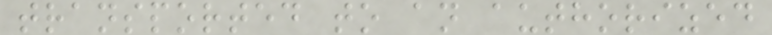transported to an authorized
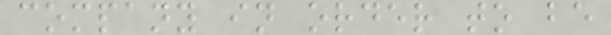company in order to be
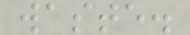waste.
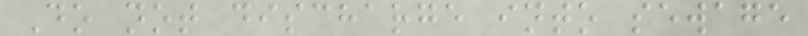Do not discharge into sewage
